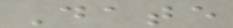Date
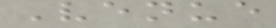Venue
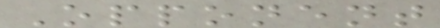Opponent
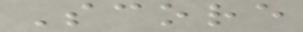Score
